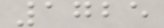1725
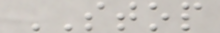STOP
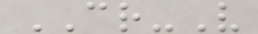CR-V
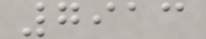7913
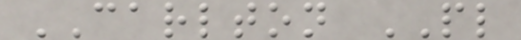CARLTON PL
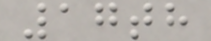17th
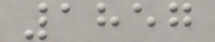1857
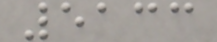5133
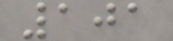101
